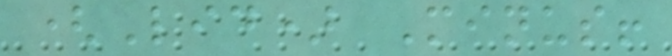(Lid) Minus!
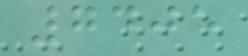7405
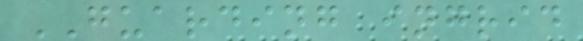GUARDING ingrid
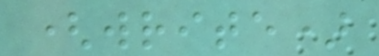(write)
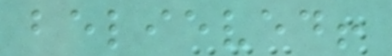believed!
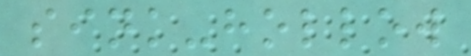sink-hollow
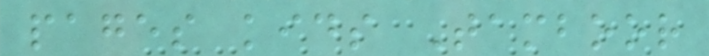pages kids Tamboor
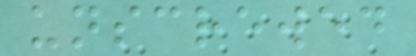unscrewed
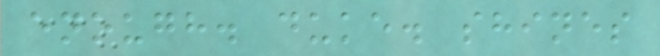enough. duke. shines
